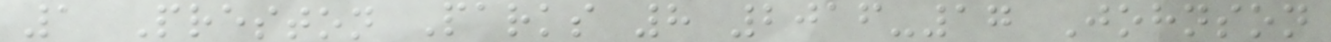1 Preston Parks 8 2016-17 Johnson
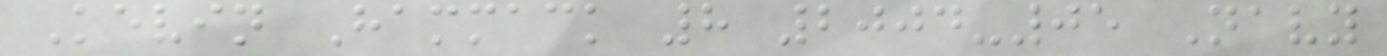Kevin Hammack 8 2004-05 Navy
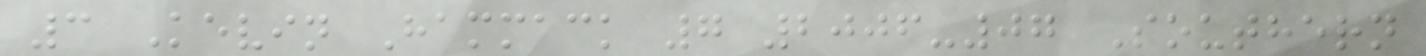3 Kevin Hammack 7 2006-07 Southern
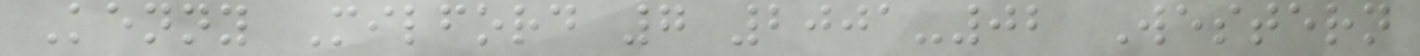Kenny Milford 7 2001-02 Western
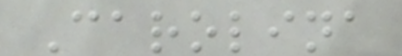Carolina
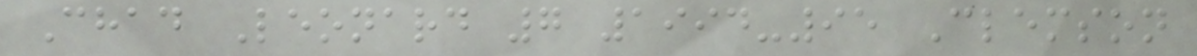Chad Leonard 7 1994-95 Clemson
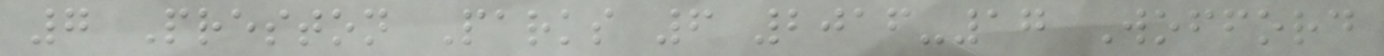7 Preston Parks 6 2016-17 Wofford
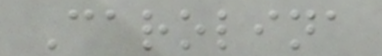Carolina
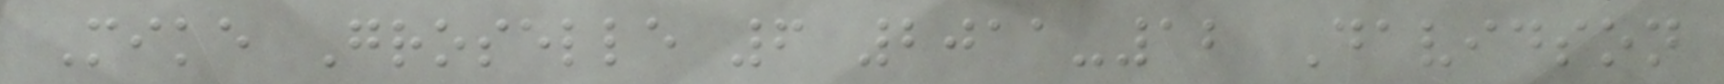Mike Groselle 6 2011-12 Davidson
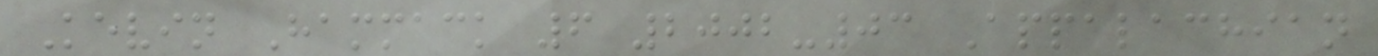Kevin Hammack 6 2002-03 Appalachian
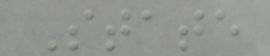State
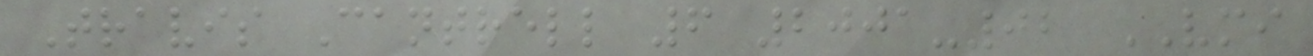Travis Cantrell 6 2001-02 VMI
